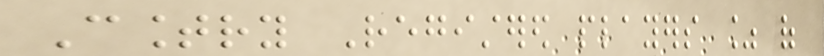Country Registered players % of
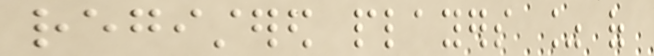registered players % of
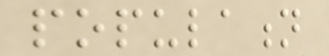population
